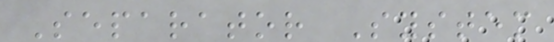Separator System
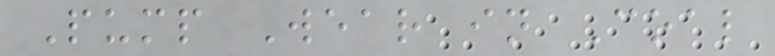Pump Wear in Coal
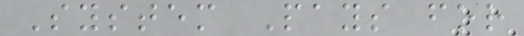System Pays for
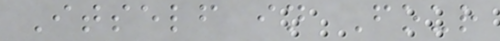Itself in Four
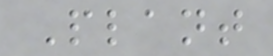Plant
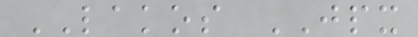LAKOS JPX
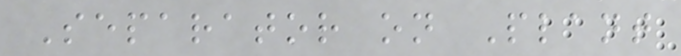Separator on Plant
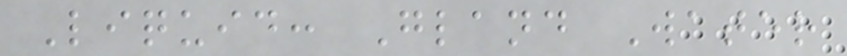Liquid: Gland Water
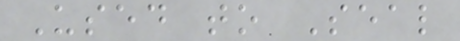Used to Seal
